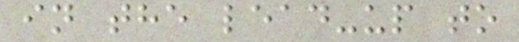in the lead-up to
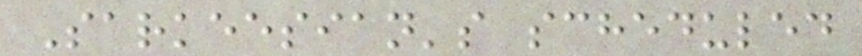Sarkeesian's scheduled
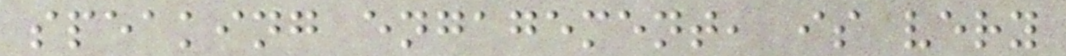speaking engagement, is very
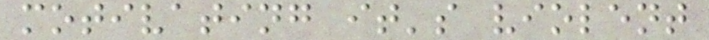motivating it's violent
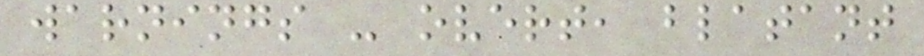warnings - overt, blatant
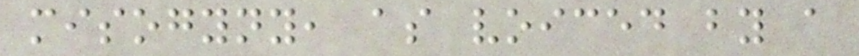misogyny, as voiced by a
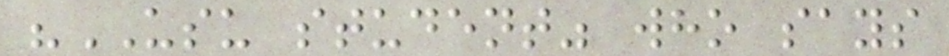"USU student" who says
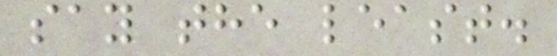say the least.
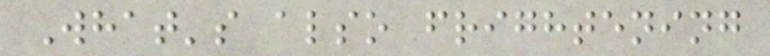What's also frightening
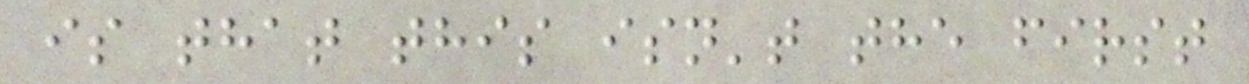is that this isn't the first
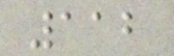112
